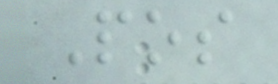Pos
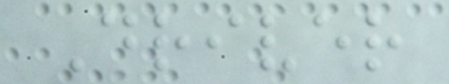Driver
